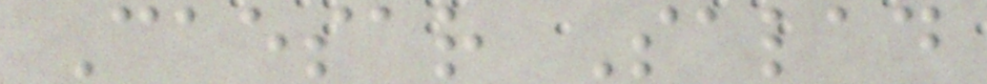Caesar Salad
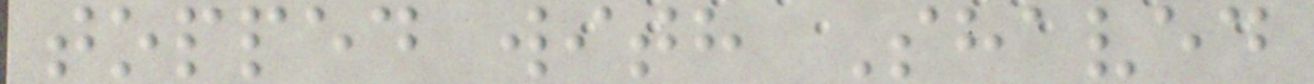topped with Shaved
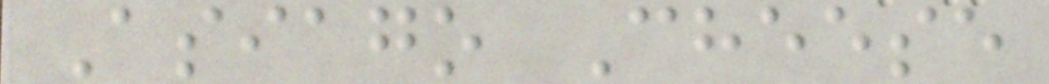Asiago Cheese
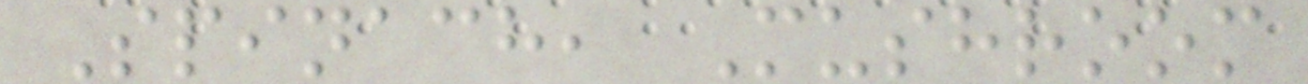Spinach, Mushroom
